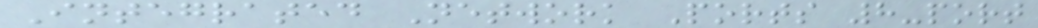Integrated Network Ports 8-port
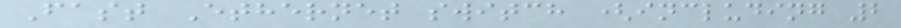Fast Ethernet switch (including 2
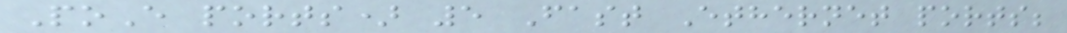PoE ports) 5 Fast Ethernet ports;
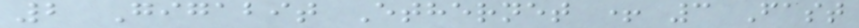2 Gigabit Ethernet + 3 Fast
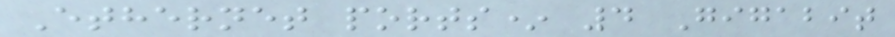Ethernet ports* 4 Gigabit
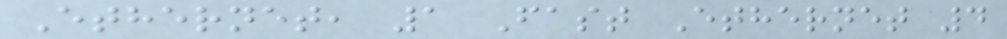Ethernet, 1 Fast Ethernet 4
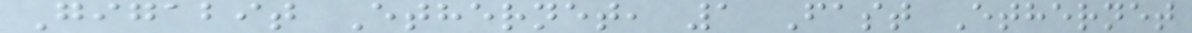Gigabit Ethernet, 1 Fast Ethernet
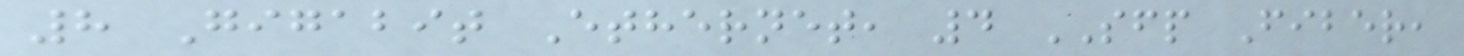8 Gigabit Ethernet, 4 SFP Fiber,
